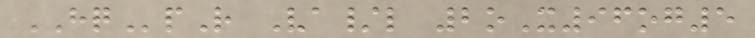HQpR Va/l 2oX96og5
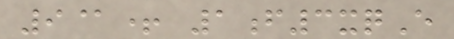9@+ 1f3xqE
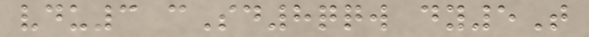vdu3 cSd8qqw dy5T
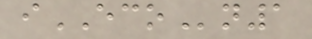iECOn1
